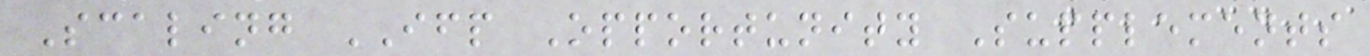Scaling IFP Opportunity Supplements
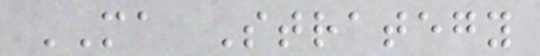MA Strategy
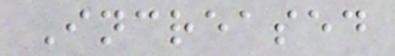Increased
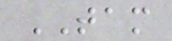TAM
